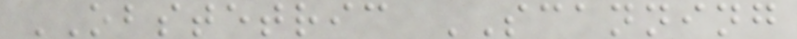OBSTETRIC SCANNING
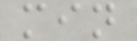min
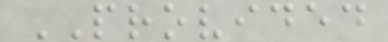PROVIDED
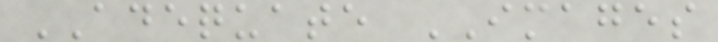ADEQUATE IMAGES
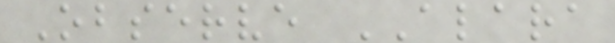Observe ALARA
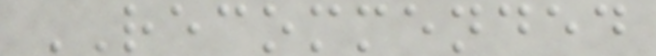RECOMMENDED
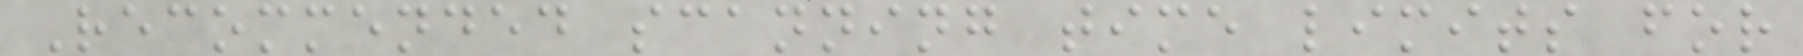Recommended scanning time limits for
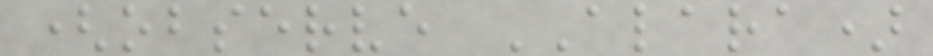(observe ALARA)
